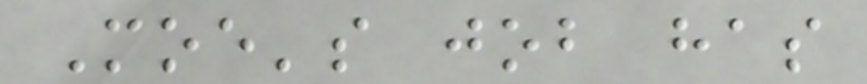Moe's job has
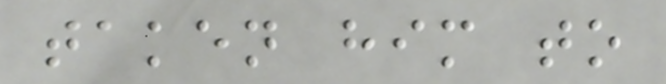taken him to
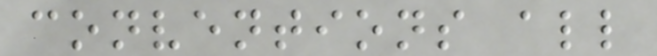conventions all
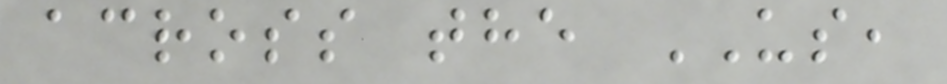across the US,
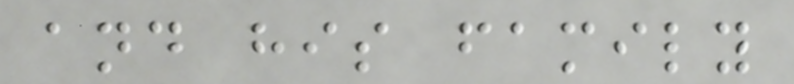and his family
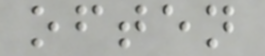often
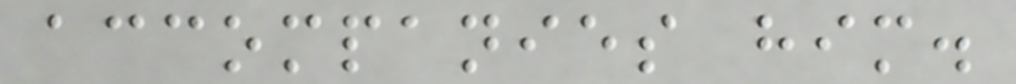accompanies him.
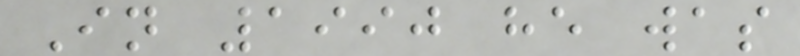In 1990 he was
